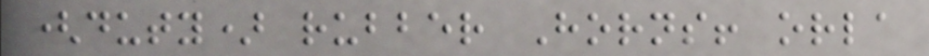(duty) rubber Horns! orla
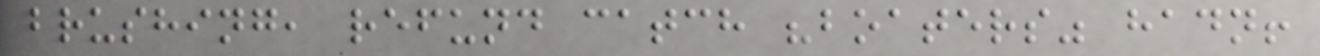brushing, refund catch "boaters" hadn!
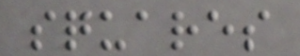squares
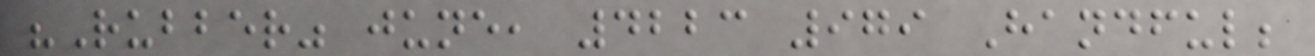"Rubber" june, 4223 979 Handful;
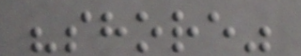"shore"
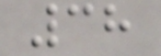38
